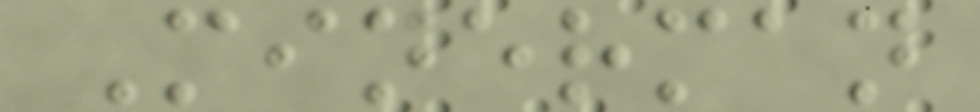Minerman
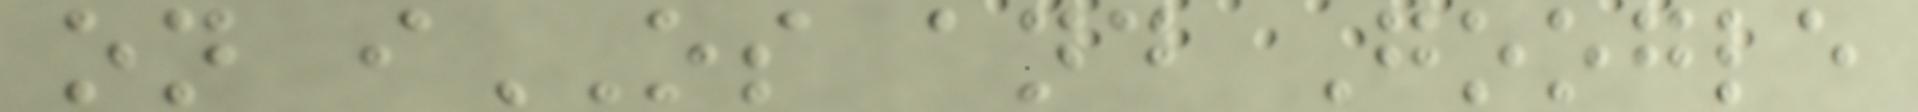on iOS and Google
